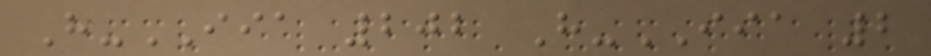H-IIA 202 H-IIA 2
